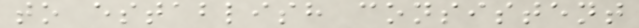to establish consistent
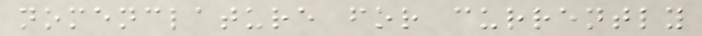nomenclature for currently
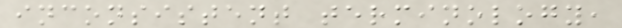inconsistent terminology,
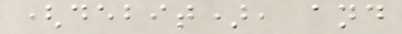(debit), and
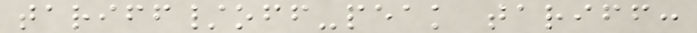tariff/off-peak tariff:
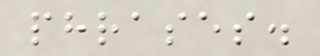phrases.
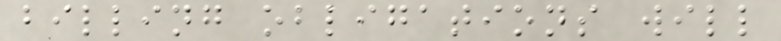billing obligations will
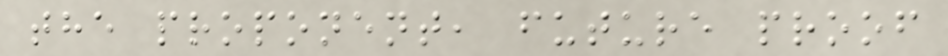the proponent, future proof
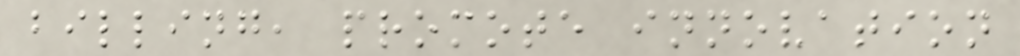billing, promote innovation
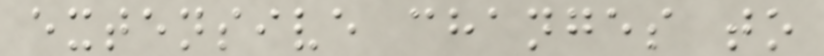extensive changes to
